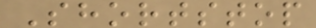Shortstop
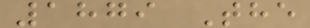1879 The
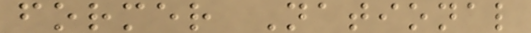former National
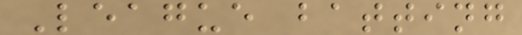League batting
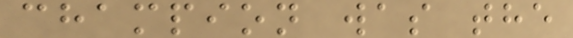champion was the
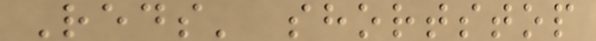Reds' shortstop
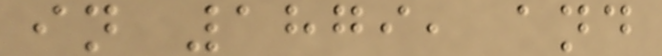in 1879, and
